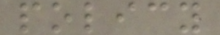policy
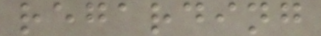regarding
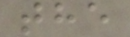the
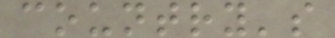country's
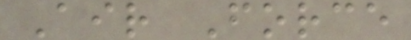Air Force
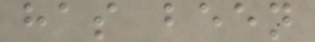has been
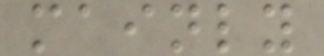mainly
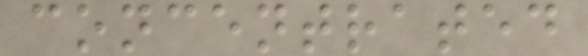concentrated
